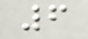6
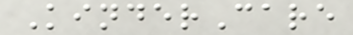KinderCare
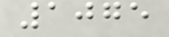1075
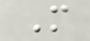M
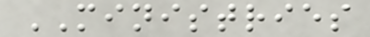MINISTRIES
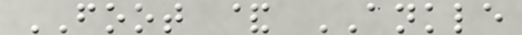FOOT & ANKLE
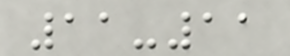11-11
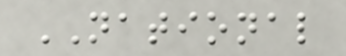NATIONAL
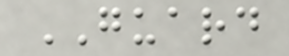GUARD
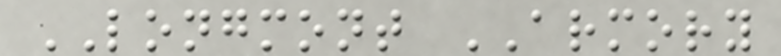LONGMONT ARMORY
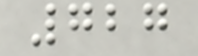727
